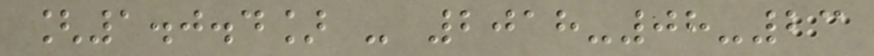[1.0.4] - 2018-08-23
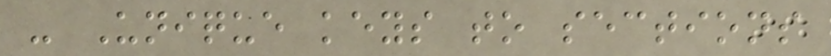- Unique keys to sections
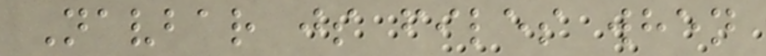Navbar js files when
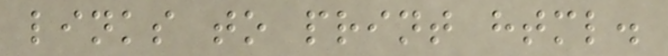links to print html.
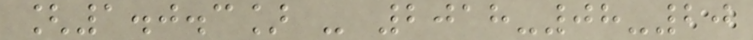[1.0.3] - 2018-08-20
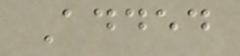Added
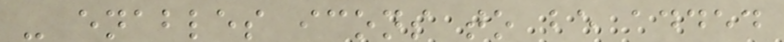- enables icons to be added
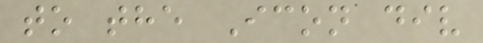to the Icon div
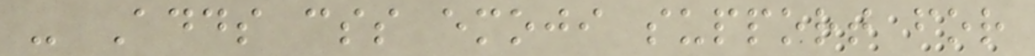- Adds css emoji support for
